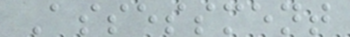Assessment
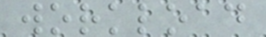workload
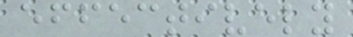effectively
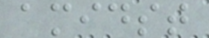amidst
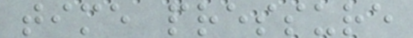time pressure
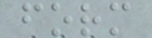form
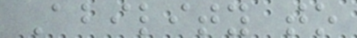Ability to
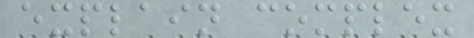explain complex
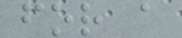for a
